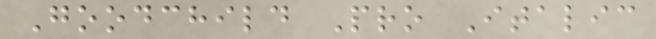Goodchild Pro Italic
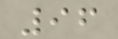96
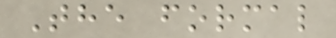The formal
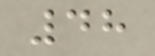48
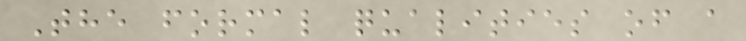The formal qualities of a
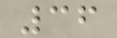36
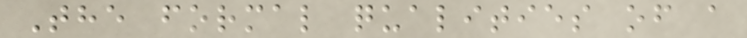The formal qualities of a
